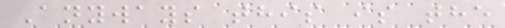Anyways this is the
